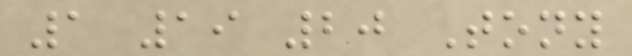1 19 20 Tony
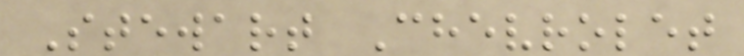Stewart Chevrolet
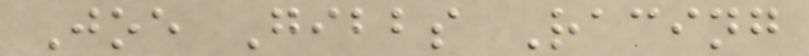Joe Gibbs Racing
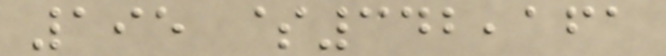195 $342,161
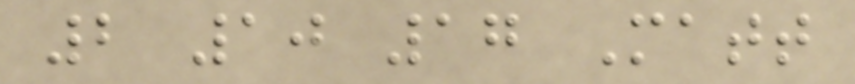2 10 17 Matt
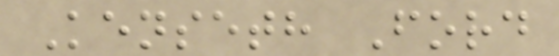Kenseth Ford
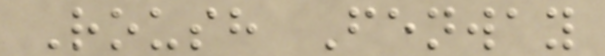Roush Fenway
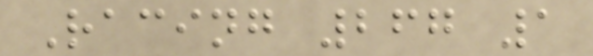Racing 267 1
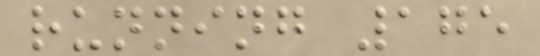running 175
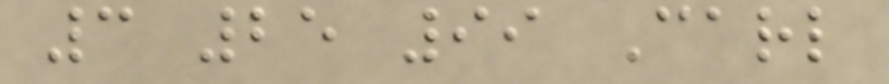3 25 99 Carl
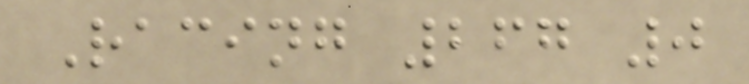Racing 267 0
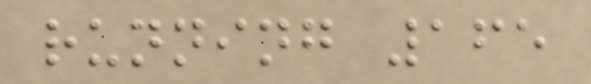running 165
